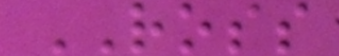ROSS
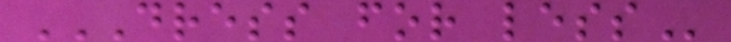DRESS FOR LESS
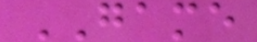GAME
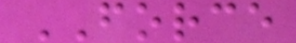FORCE
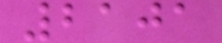2101
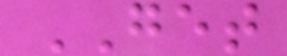GET
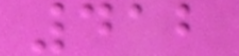412
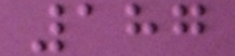187
